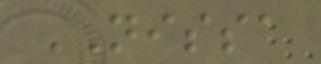NISSA
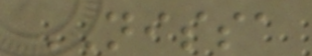NISSA
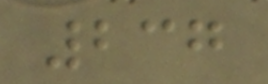237
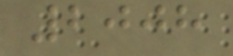2008
